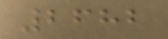2682
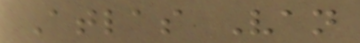Atlas Van
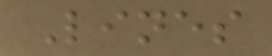Lines
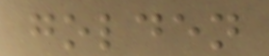golden
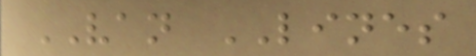VAN LINES
